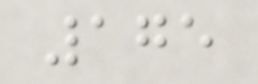175
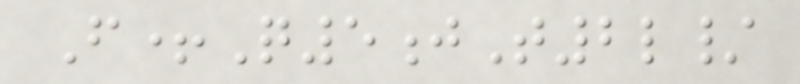F+Q5jT2l/
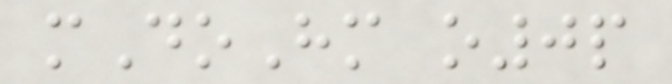mDoHm o0p
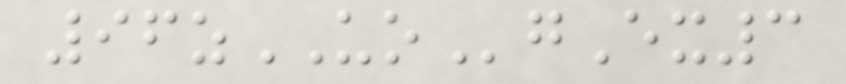96zUOgEx3
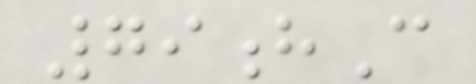79hC
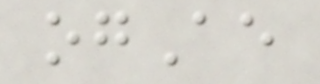ogAe
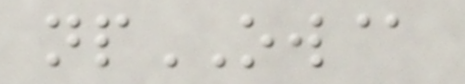npOW@
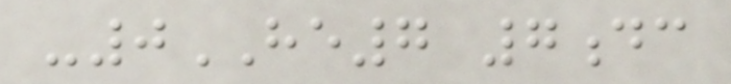-0HE7 7dc
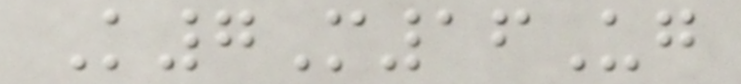K7M16Ug
